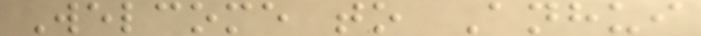Welcome to Anhui
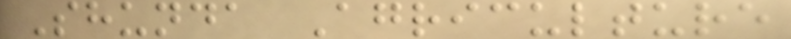Shunda Agriculture
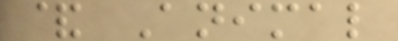& Animal
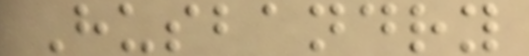Husbandry
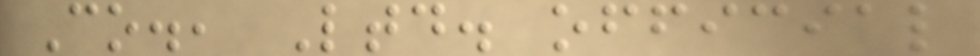Co., Ltd. official
